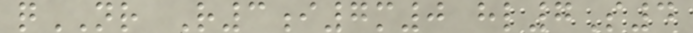qNR R3i7m0 hl7S4
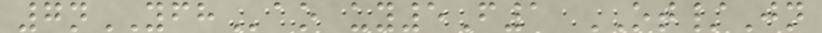7nYFHao uy5F1 OT/Jn
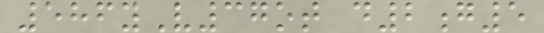586yV37ot d2g5
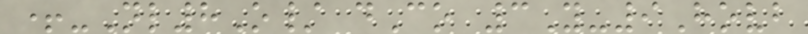+-Nl8O/ dCo 3Y-9Hovb
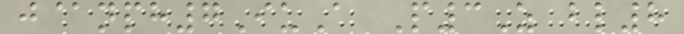j@nph7IuA P3Z bl8
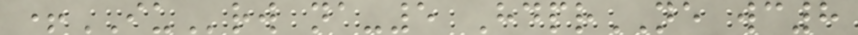+IUrw na-5 HdprNE wc8
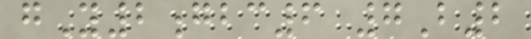gY2gbc6 7B2
